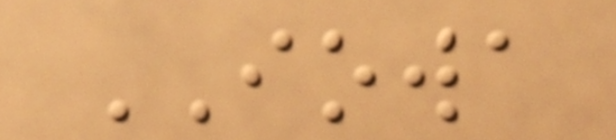IOWA
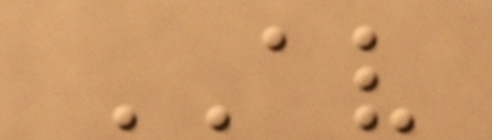AV
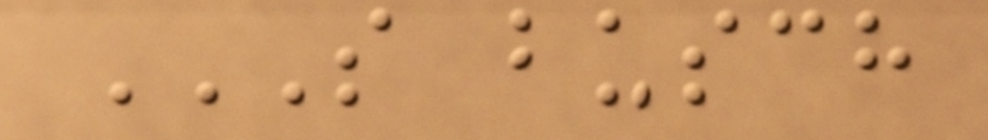S BUSCH
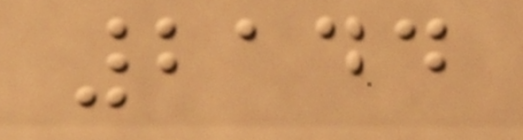2144
